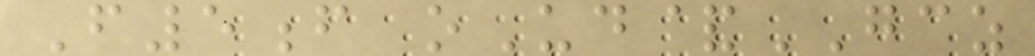F5f oUd&GCZ
